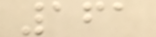161
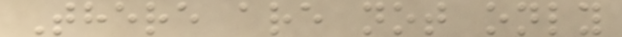There are not only
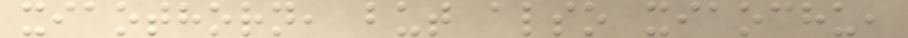xiaothorn, but also xiaochu,
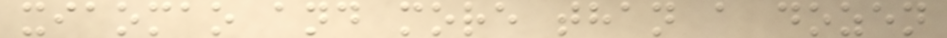xiaomao and more than a dozen
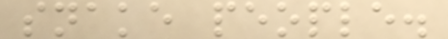snake people.
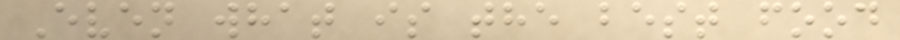Even what is the best food
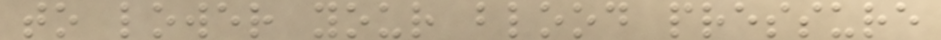to lower your blood pressure
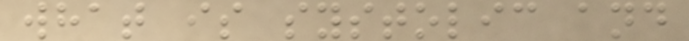what is systolic and
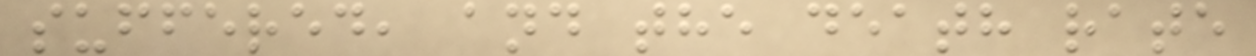suffered, and the death rate
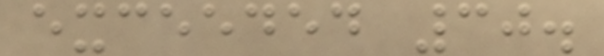exceeded 30.
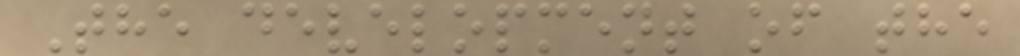The development of the
